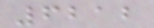6212
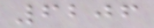6206
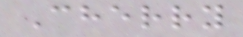Cherry
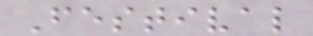Festival
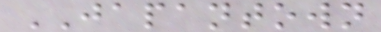JAPANTOWN
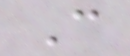C
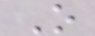O
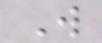W
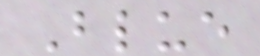Blue
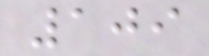109
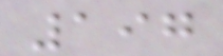197
